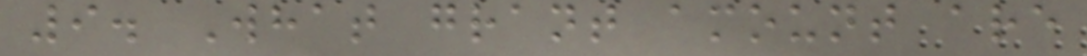9. What grant amount are
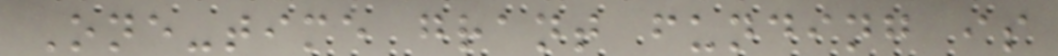One-time grant funding is
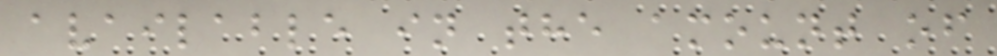available in the amount of
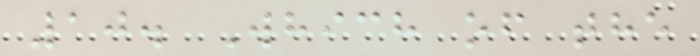10. Which of the
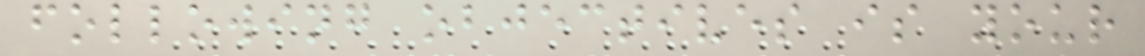following objectives is your
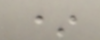*
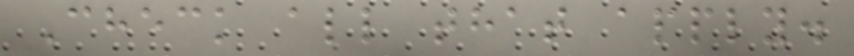Check all that apply.
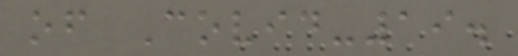of Covid-19.
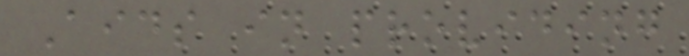Aids in providing
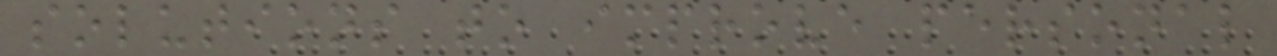solutions to improve personal
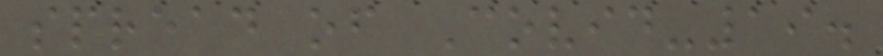spread of Covid-19.
